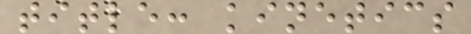title: kinetics
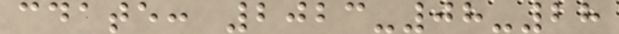cdate: 2023-08-28
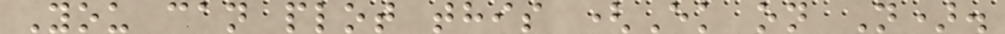You can plot this (Ek on N).
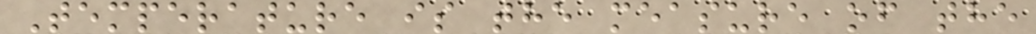Temperature is the measure of the
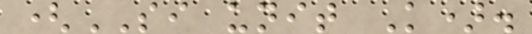(SI unit K).
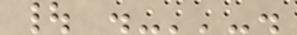| .-''-.
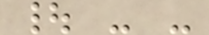| - -
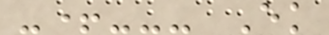-+--- Ek
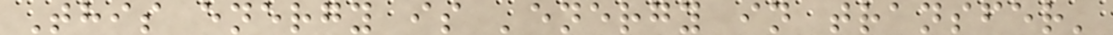This energy is 'energy in transfer'
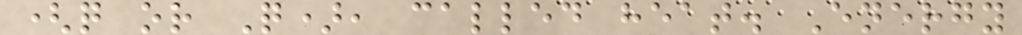(q or Q), called heat. Energy
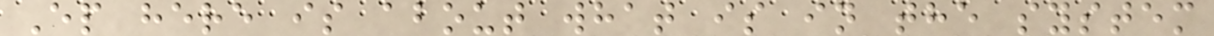Ep here is about what is in the system
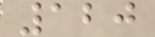120
